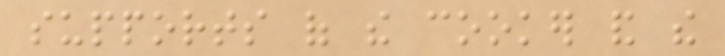supports of the cooker and the
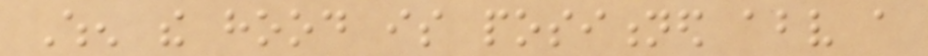When the hood is positioned above a
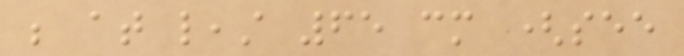be at least 65 cm (see
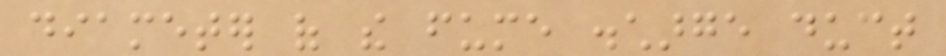diameter of the fume discharge duct
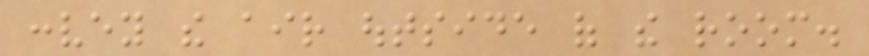convey the air outside of the room.
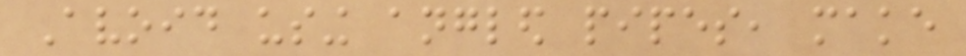Avoid using angled pipes, make
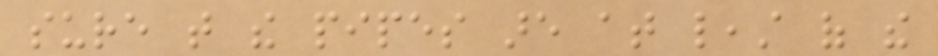sure that the pipes are at least of the
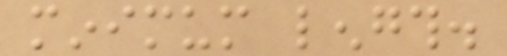minimum length.
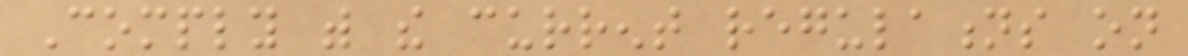Comply with the current regulations on
